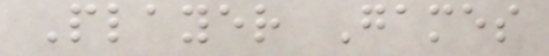Player Games
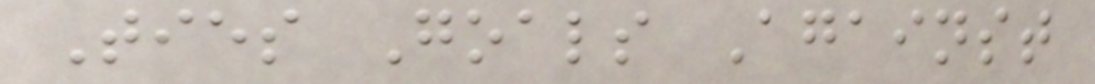Ties Goals Against
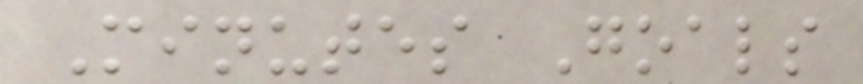Minutes Goals
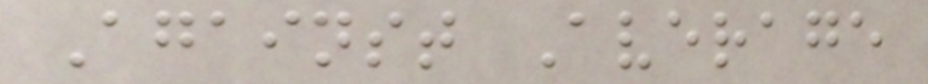Against Average
